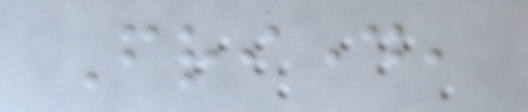Friday,
